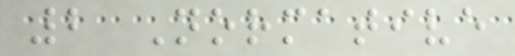2 Normative
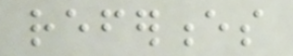references
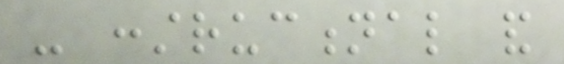- constructional and
